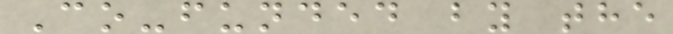Co-funded by the
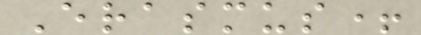Erasmus+
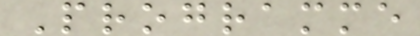Programme
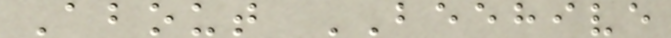About BEEHIVE
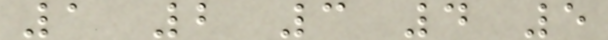1 2 3 4 5
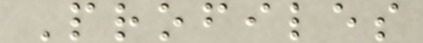Profiles
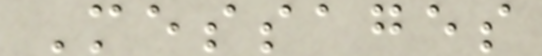Messages
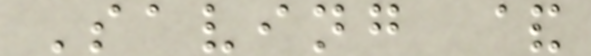Saving &
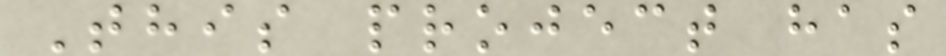This project has
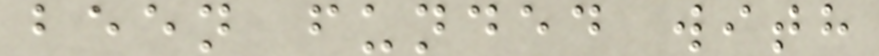been funded with
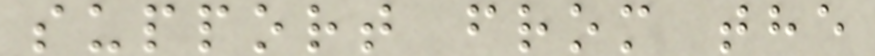support from the
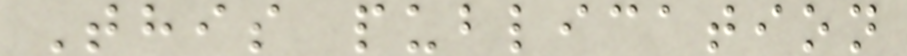This publication
